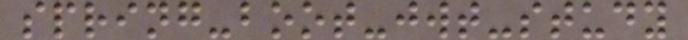spring-boot-jwt-study
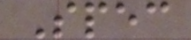Spec
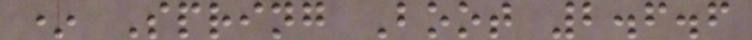* Spring Boot 2.6.6
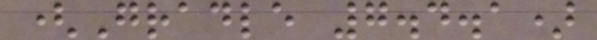(Gradle 7.4.1)
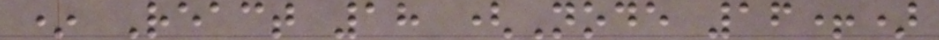* React 18 (Node 16+)
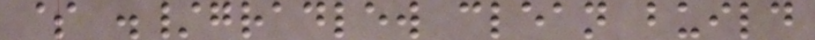$ ./gradlew clean build
